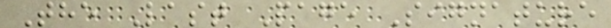The Last Page Signature
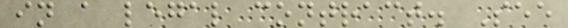in a legal contract. See
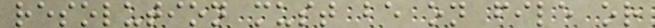resolution must be on file or
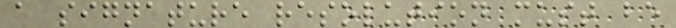a signature resolution must be
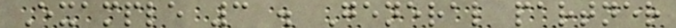Example 3 . General partner
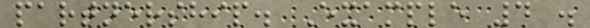partnership. Example 4 .
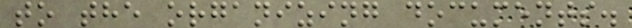to the organizing documents.
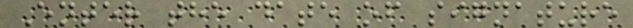Enter the date of signature
